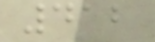412
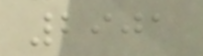2901
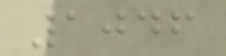1046
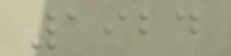1924
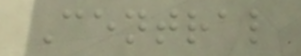Central
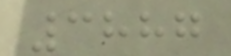3887
